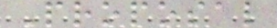Proposal
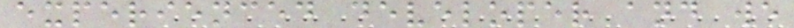experienced developer and we
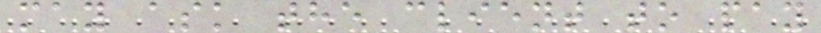may ask the client to pay
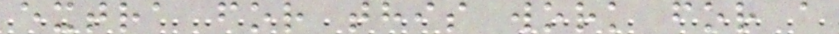extra for this work for a
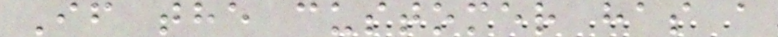If the customer has a
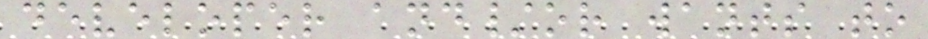developer and/or wants to
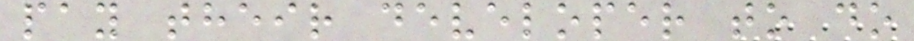pay their developer to do
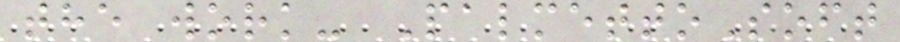the work- PalmettoSoft
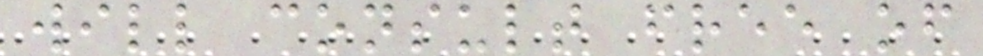will consult free of
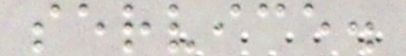service.
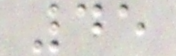45
